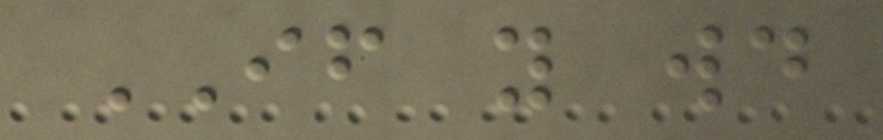IF you would
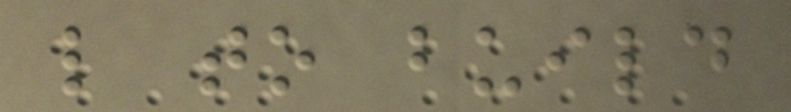like to build
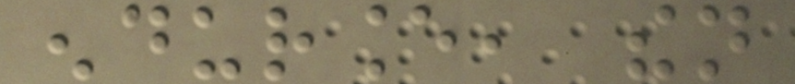endurance, then
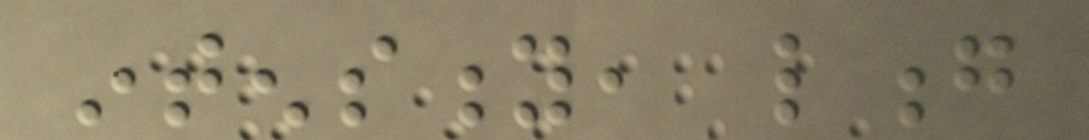intensity, long
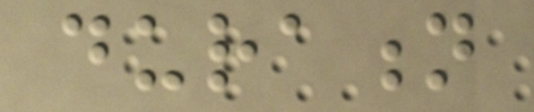duration
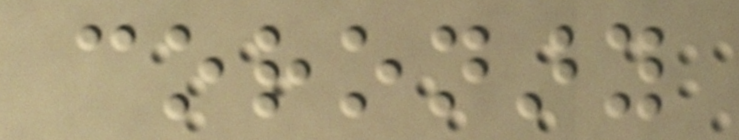coronary
